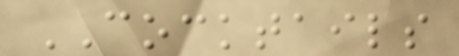COCKTAILS
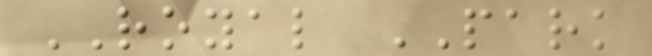ROYAL PARK
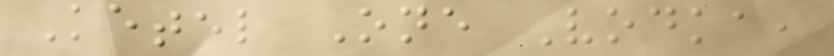Ketel One Vodka,
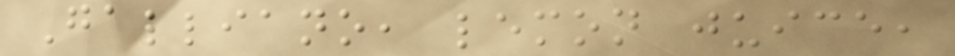Galliano, lemon juice,
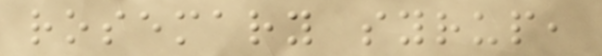rosemary syrup,
